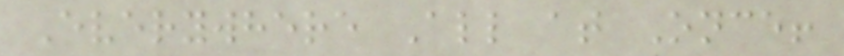Everywhere All at Once!
